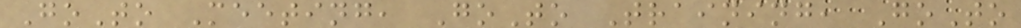GoTo Meeting, GoTo Training, GoTo
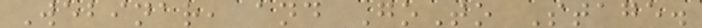Webinar, and GoTo Stage.
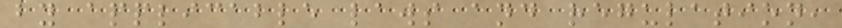by applicable laws and regulation,
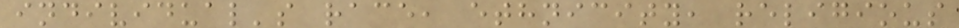individual's race, ethnicity, religious
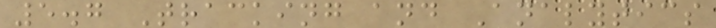5.7 Tracking and Analytics
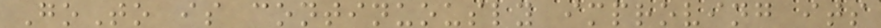GoTo is continuously improving its
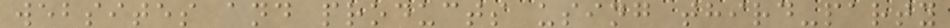websites and products using third-party
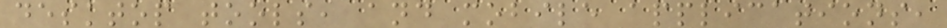desktop tools, and mobile applications,
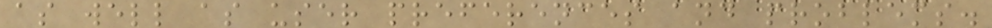as well as user preferences and problems.
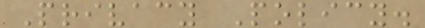Privacy Policy.
